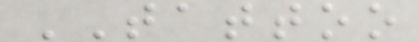TATTOO
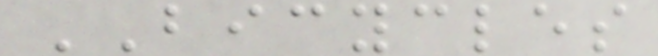BICYCLES
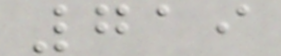719
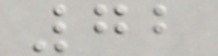72
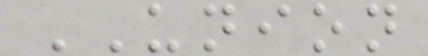UNION
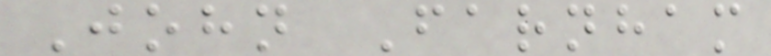John Farnham
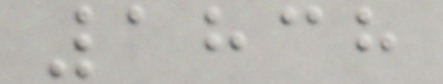1838
